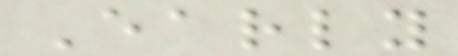Early
